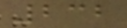232
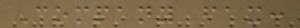Company fax:
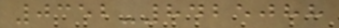0352-8425088
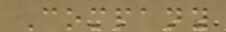Company
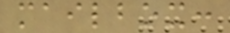mailbox:
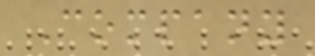Company
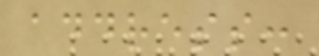address:
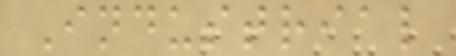Industrial
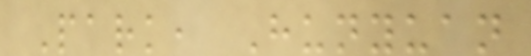Park, Hunyuan
